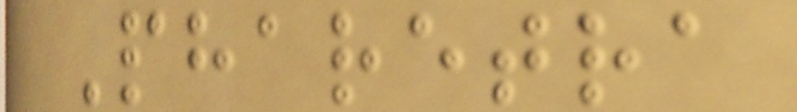Pharetra
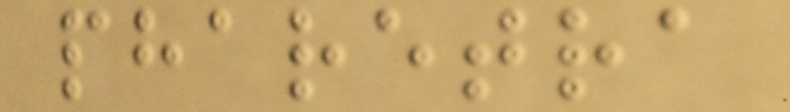pharetra
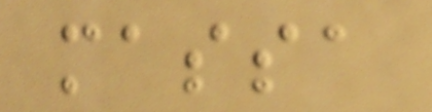massa
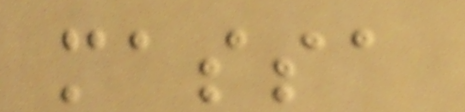massa
